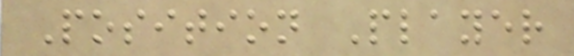Position Player
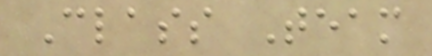Class Team
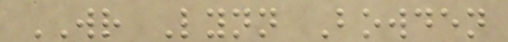WR Lynn Bowden
